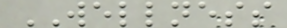WELLNESS
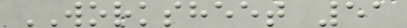WORKSHEET 51
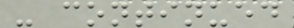- continued
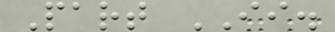Part II.
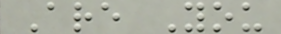Are You
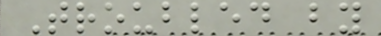Troubled by
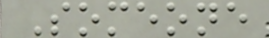Someone
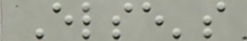Else's
